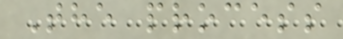The process
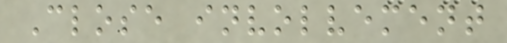Close involvement
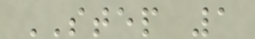STEP 1
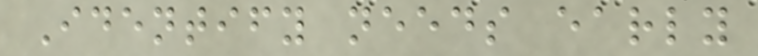Identify needs early
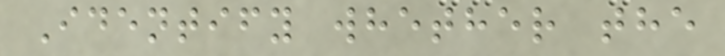Identify whether the
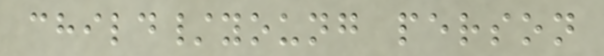child/young person
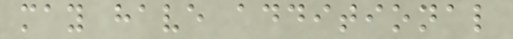may have additional
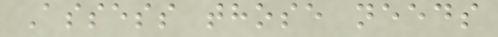Assess those needs
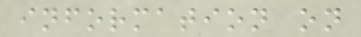information on
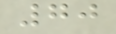70
